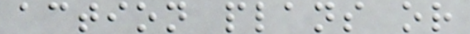action plans or
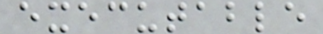executable
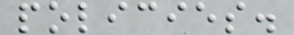policies.
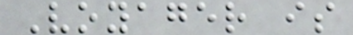Voyager is
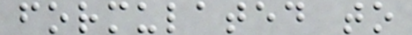formulated to
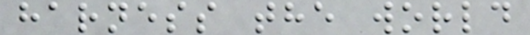harness the world
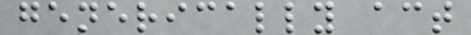generically act
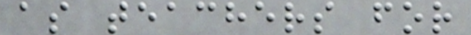as teachers for
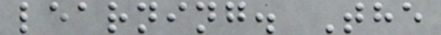learning. The
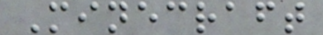Minecraft
